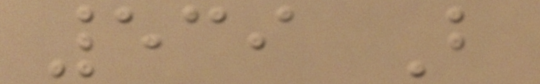539 B
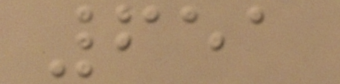651
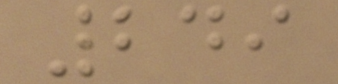249
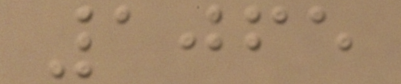1065
